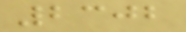2302
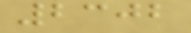2302
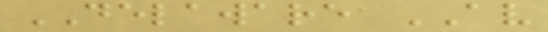DELAWARE AV
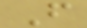F
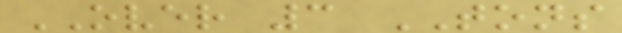OVER 3 TONS
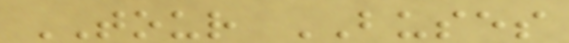TOUR BUSES
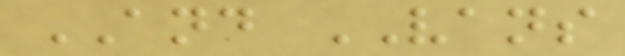AND VANS
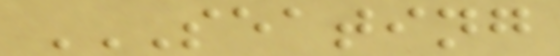SEATING
